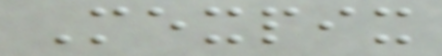Mexpix
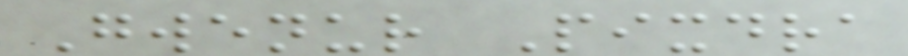Gwenur Pixdra
